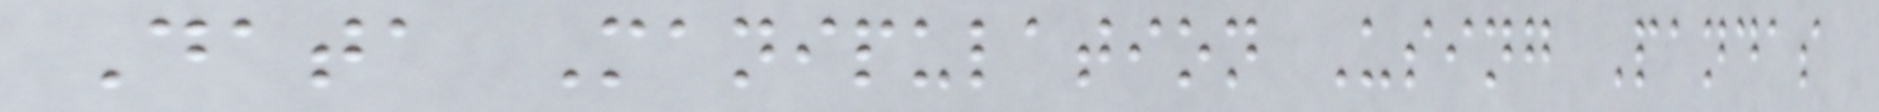Data Manipulation Using Pandas
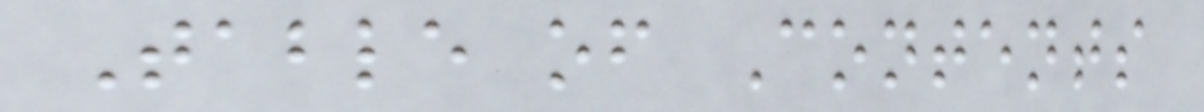Table of Contents
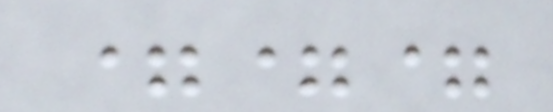===
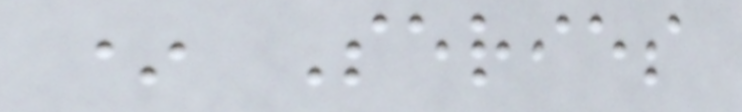* Series
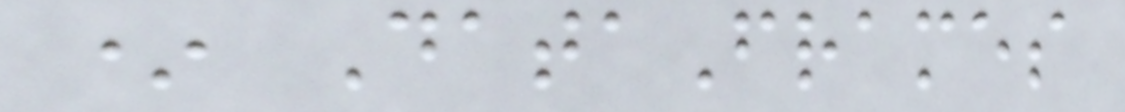* DataFrames
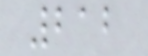212
